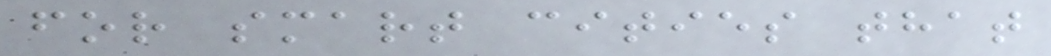for smart cities that
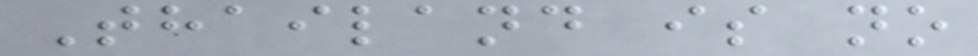Thailand is no
